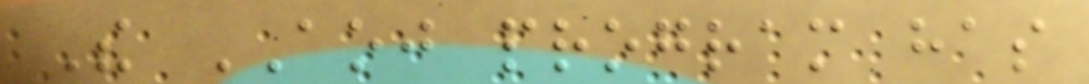The AOJ program has
